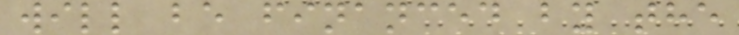will be financed by the
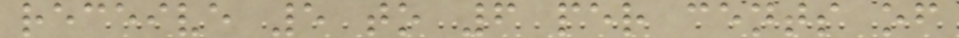receive 5 to 6 per cents of
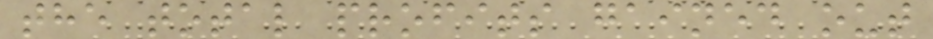the total profits gained out
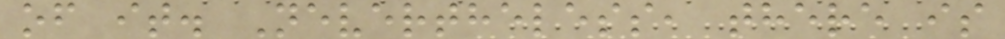of it. Nevertheless, there is
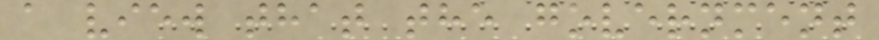a view that the government
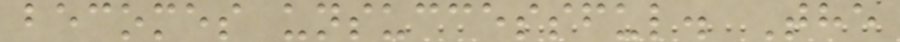becomes unsuccessful. The
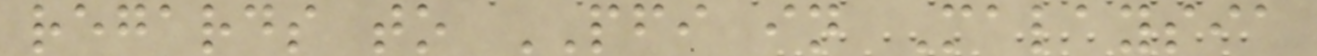regards to PFI in Malaysia
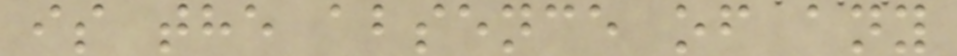is the absence of any
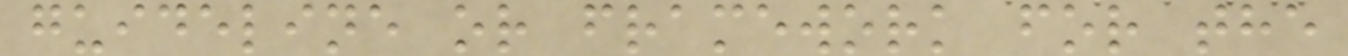guideline or framework for the
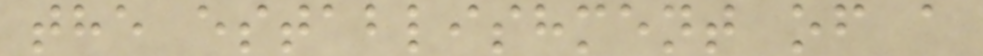the establishment of a
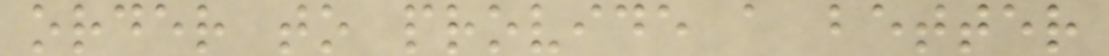order to provide a better
